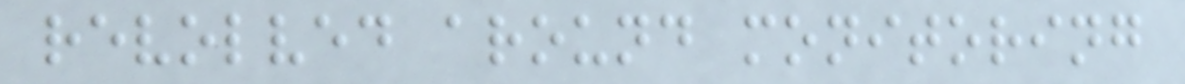revolved around monitoring
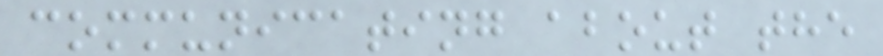communicating about the
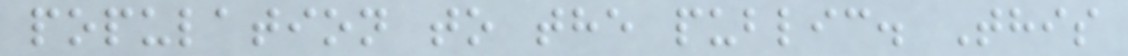population to the public. This
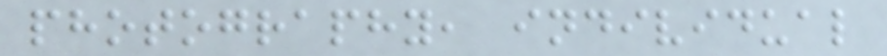photography, individual
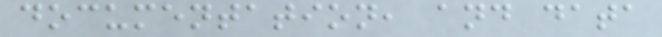documentation, and data
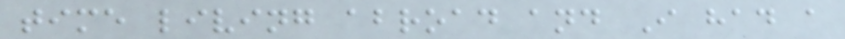time living abroad and I had a
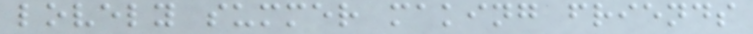lovely summer making friends
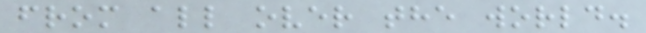from all over the world.
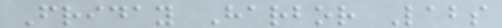Friday Harbor Labs
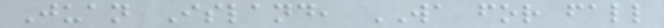Juan Island, WA for fall
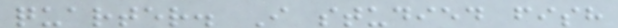quarter. I studied fish
